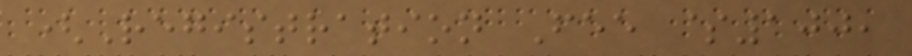(Registration Fee $100,
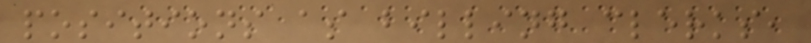positions as billing clerks,
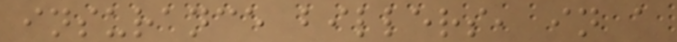insurance billers, in a
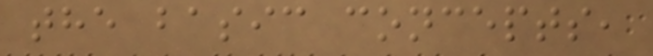the basic concepts,
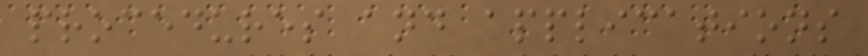procedures and applications
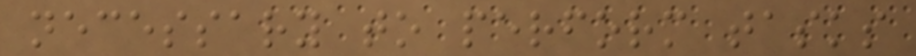necessary to perform tasks
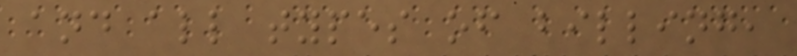and all types of billing,
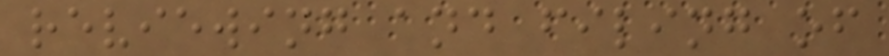reviewing and filing of
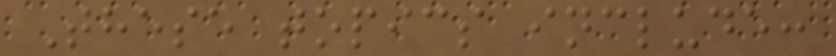These topics include:
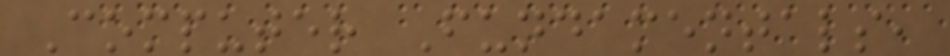Computer Fundamentals,
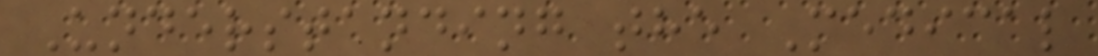Understanding the Medical
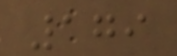179
